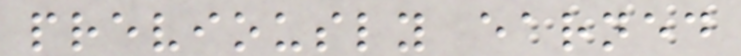previously earned
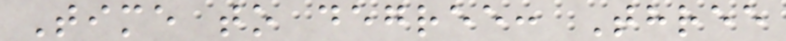Time to degree: Three
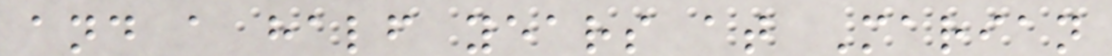and a half years at Marian
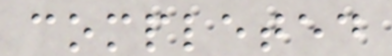completed
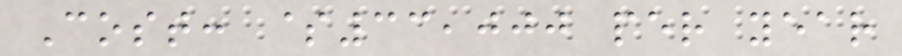Cost: $33,000 per year
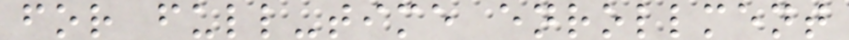for full-time enrollment
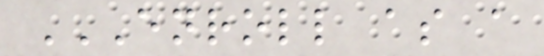ENROLL AS A
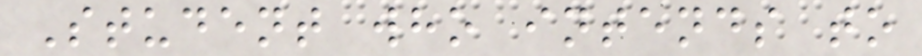Student who intends to
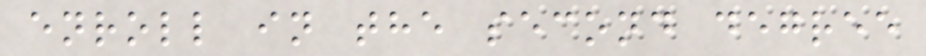enroll in the second degree
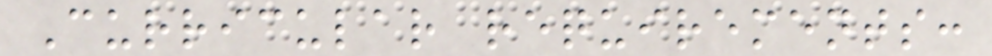Curricular requirements:
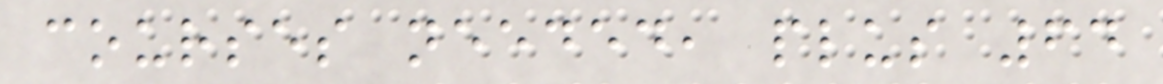courses needed, plus 64
